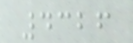4326
